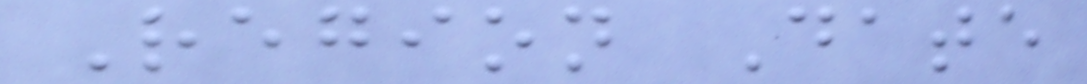Region Date
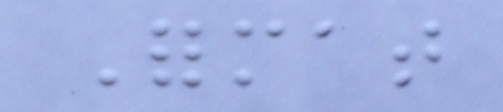Format
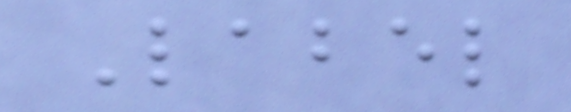Label
